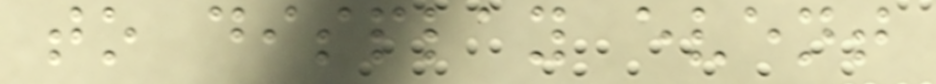to display event
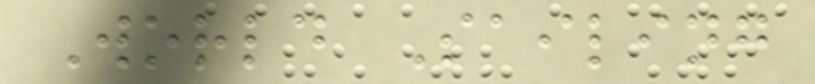World Sailing
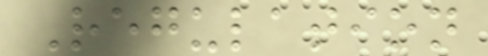Regulation
